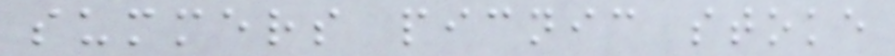summers picnic stoke
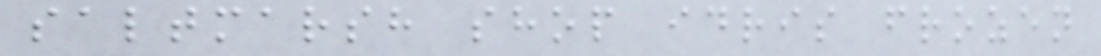saltmarsh shop idris frozen
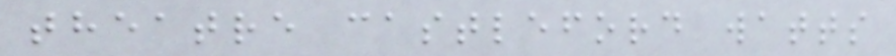theatre castleford watts
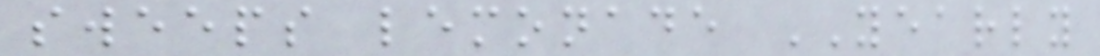sweeps lemonade YEARLY
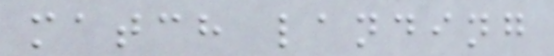match landing
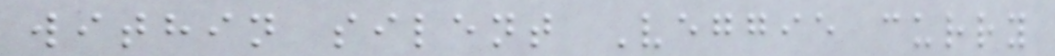within silent Veggie curry
